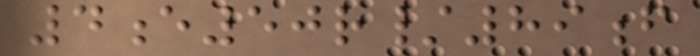4e50r/89f
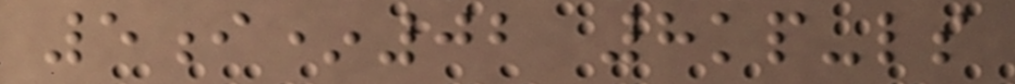5i*02 8kp-ls
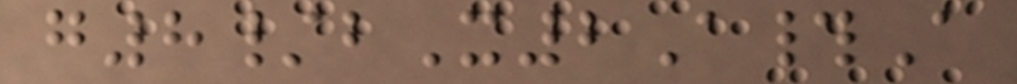g8/bX2A#A
